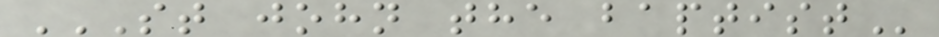ST JOHN THE BAPTIST
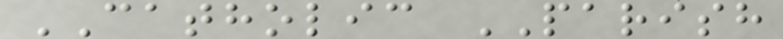CATHOLIC PARISH
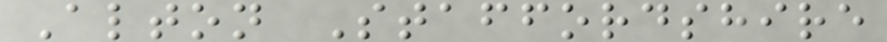Alton Staffordshire
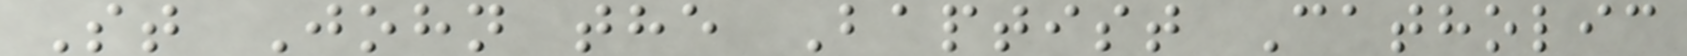St John the Baptist Catholic
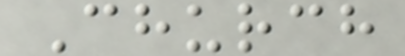Church
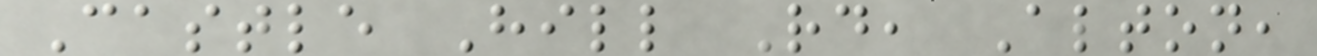Castle Hill Rd, Alton,
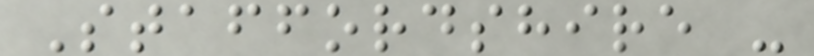Staffordshire -
